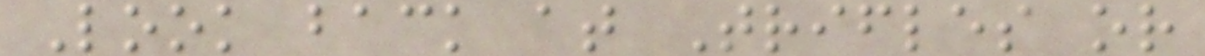Look back at Trifles or
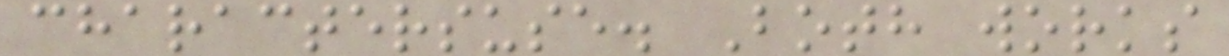charactersuse. Both works
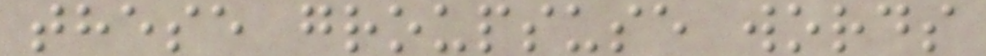these groupsuse words
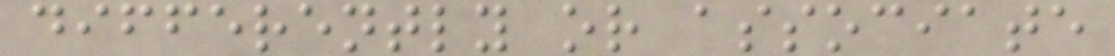differently or associate
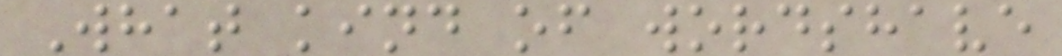What kind of wordshave
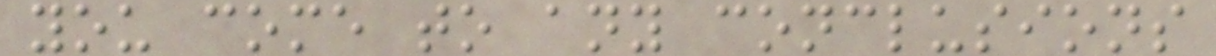you come to any conclusions
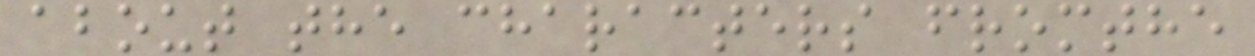about the characters fromthe
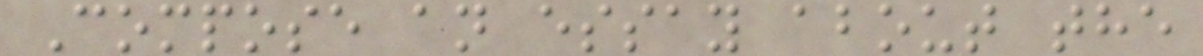Compose an essay about the
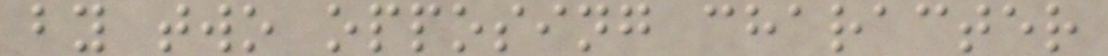by two opposing character
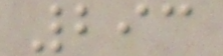293
